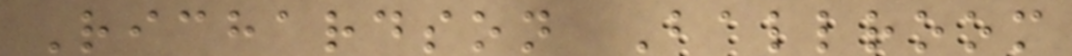Richardson Ballroom
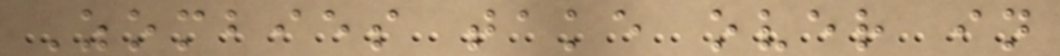Zombies take over in
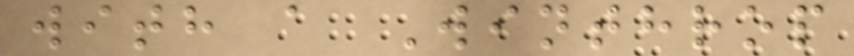with a Winthrop
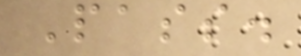Pass.
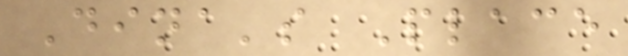Dina's Place
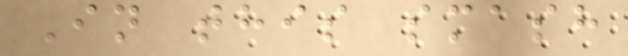In this smash
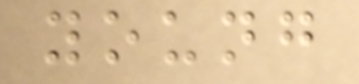young
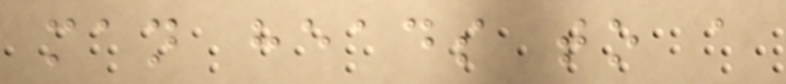man heads to a
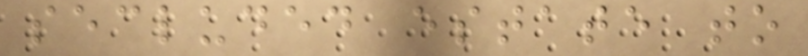secluded estate to
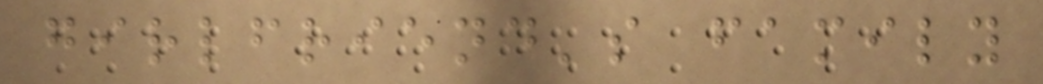girlfriend's family
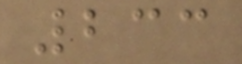233
